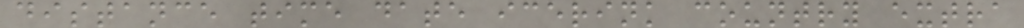distance time date icerink country extra
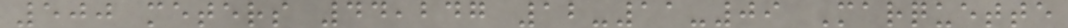500 meters 44,247 12-11-09 Marquette
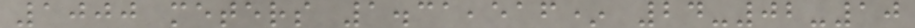1000 meters 1.31,516* 24-02-10
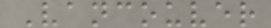Vancouver
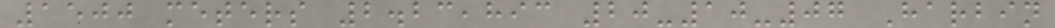1500 meters 2.23,893 20-10-07 Harbin
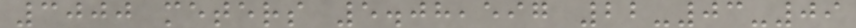3000 meters 5.08,597 22-03-09
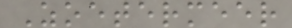Zoetermeer
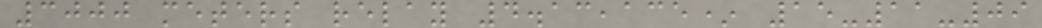3000 meters relay 4.13,135* 15-11-09
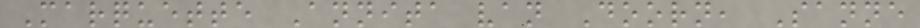Marquette Annita van Doorn, Sanne
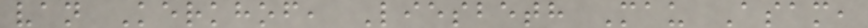van Kerkhof, Liesbeth Mau Asam,
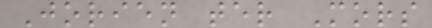Jorien ter Mors
